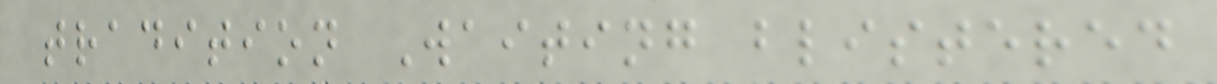tradition Waiting blistered
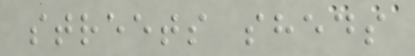streets sheds
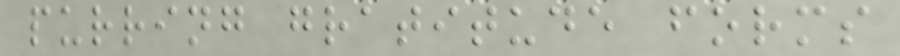purring gratitude forms
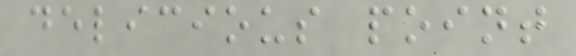delicious point
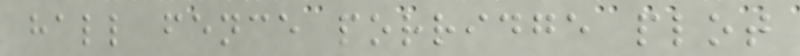hall fence porridge plot
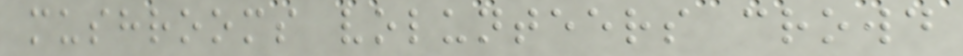mushrooms volunteers crowd
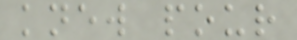knew pour
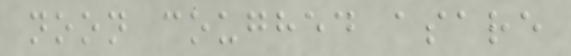noon coughed asare
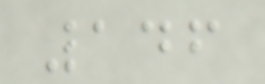146
